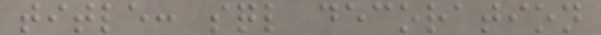title: sql decoration
